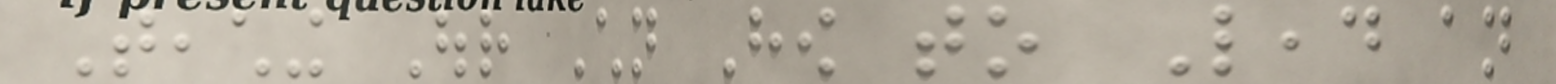Teaching Our Children How to Lead an
